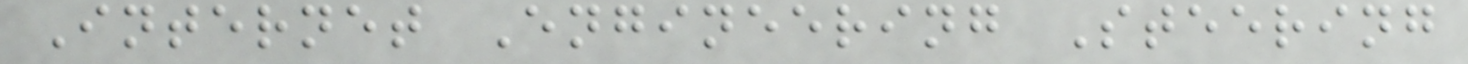Internet Engineering Steering
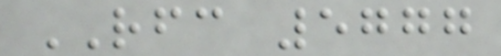RFC 5777
